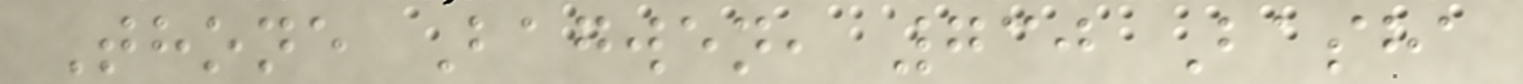Thone Bagwen, 730 Basha
